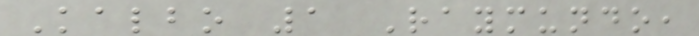Kalbo 1 Raymundo,
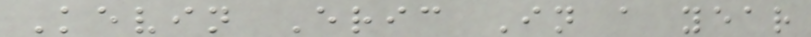Kevin Eric In a year
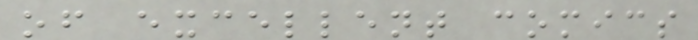of excellent comics
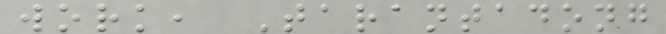work, Tarantadong
